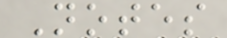Notes
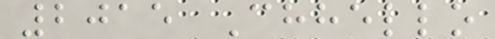2015 Chhello
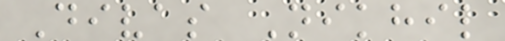Divas Nikhil
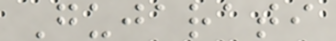Gujarati
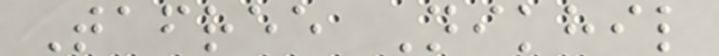Tafree Nikhil
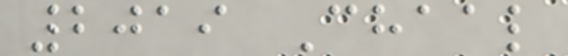2019 Chaal
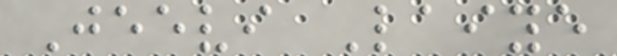Jeevi Laiye
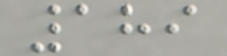189
